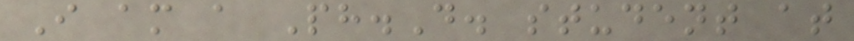I am a Ph.D. student at
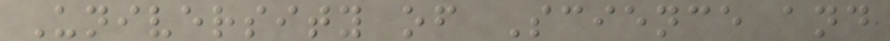University of Science and
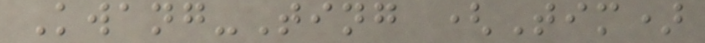Kwang-Ting (Tim)
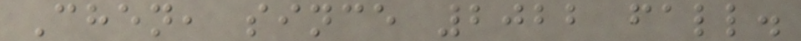Chen, since 2022 fall.
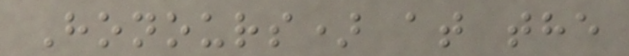Honours) at the
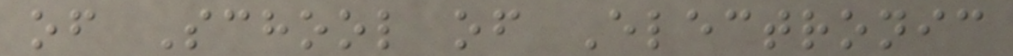of School of Electronic
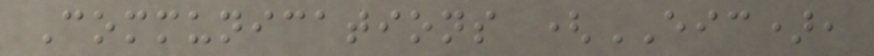Communications (EIC),
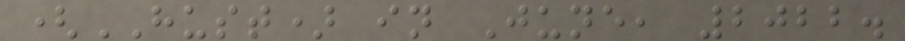(HUST) in June, 2022.
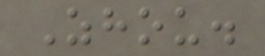Zhou.
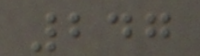247
